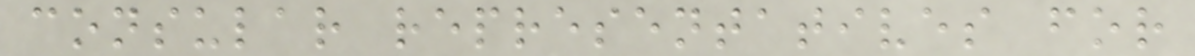consular representatives for
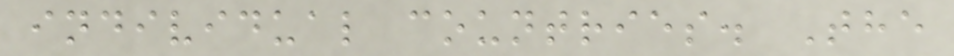individual countries. The
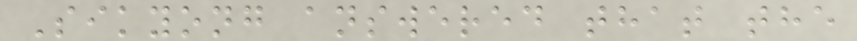Sikyong answered that the
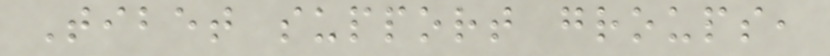Tibet support groups,
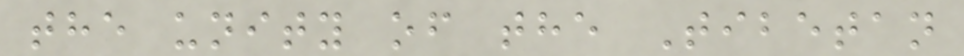the unity of the Tibetan
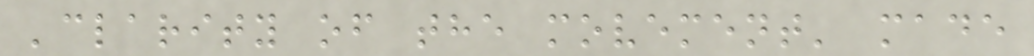'clarity of the movement' made
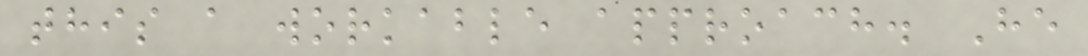this a workable approach. He
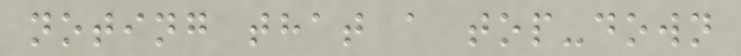noting that a top-down
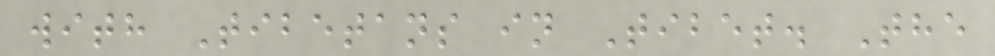with Tibetans in Tibet. The
